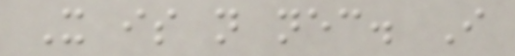It is not necessary. I
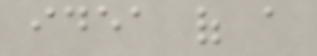idea of a
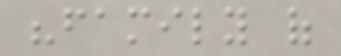"family of
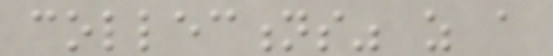collections" as a
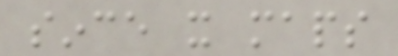since it maps
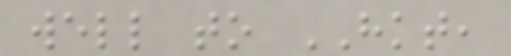well to HKT,
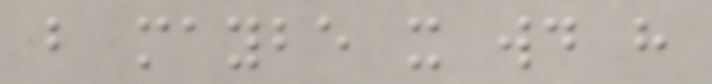but maybe it would have
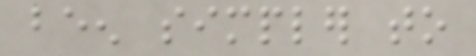been simpler to
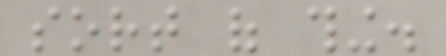sort of thing.
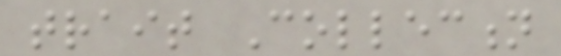trait Collection
